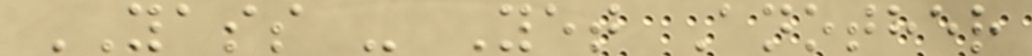YASS - Yet Another
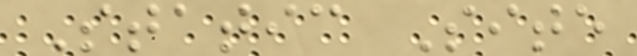Static Site
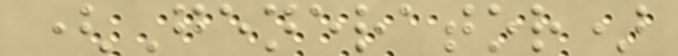(Generator)
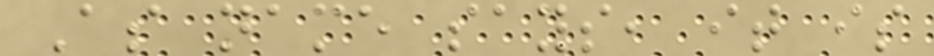As name says, it is
